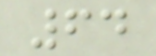64
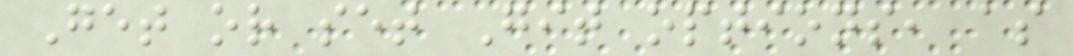Get or set Git options, as
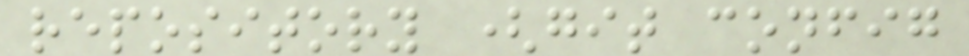repository (git config
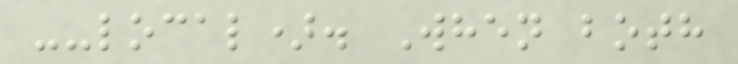--local). When both
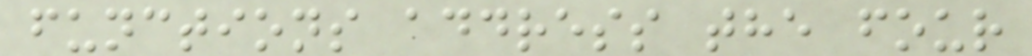functions address the four
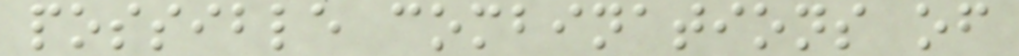possible combinations of
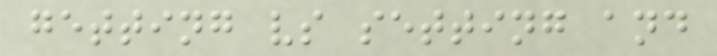getting vs setting and
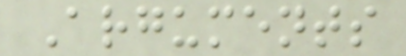Arguments
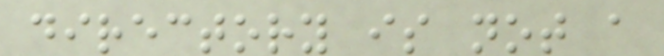directory is not a
